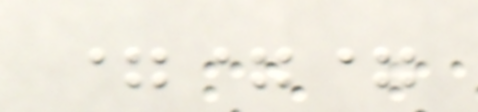===
